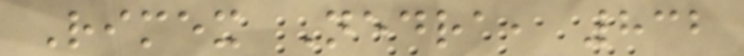Rimex Nedra, 832
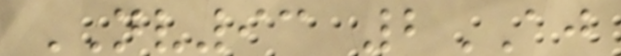NV93 2AJ
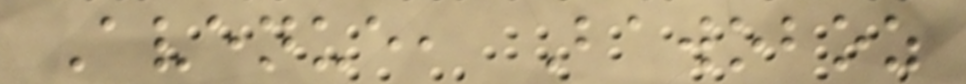Avenue, Bawoboz
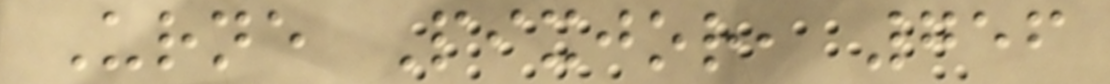Urne Pixjor, 756
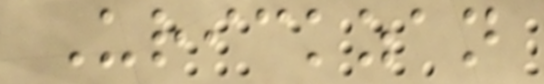Urickzan
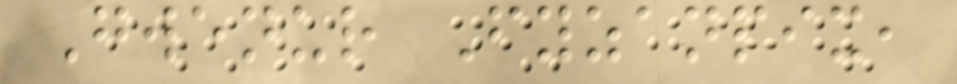Gwenur Fyzanpix,
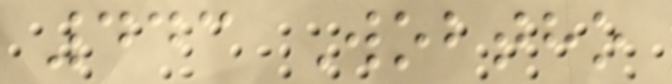443 Wobtho
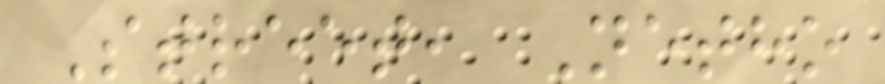Street, Netho
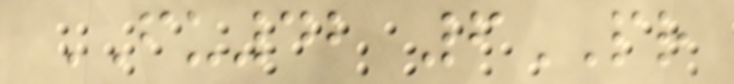FU42 6PR
